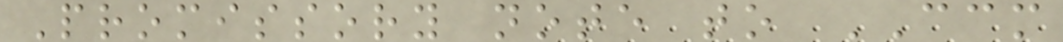Promissory note to CCM
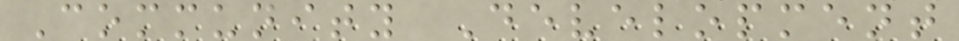Community Development
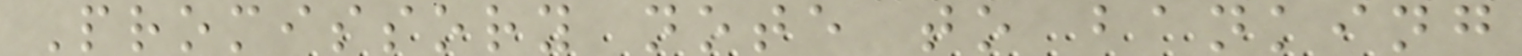Promissory note to banking
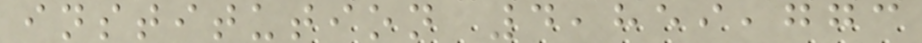institution 4,859,773
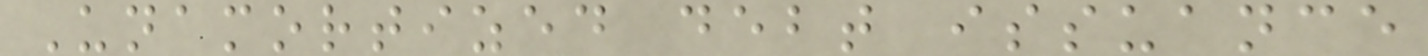Unamortized debt issuance
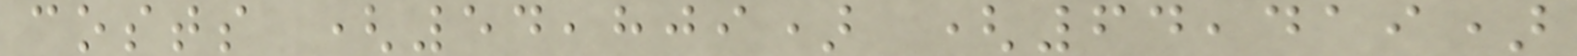costs (54,809) (64,419)
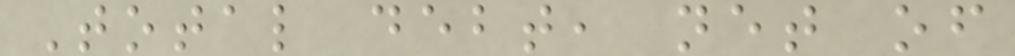Total debt, net of
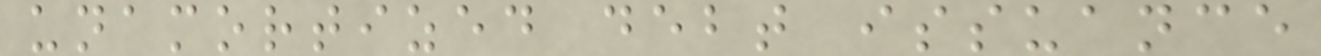unamortized debt issuance
